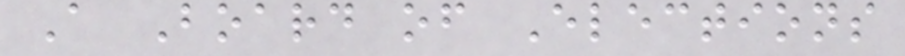A Board of Elections
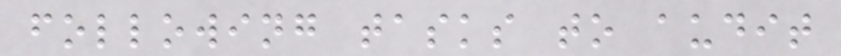following tasks to audit
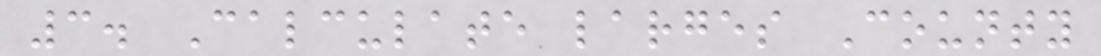3. Calculate larges County
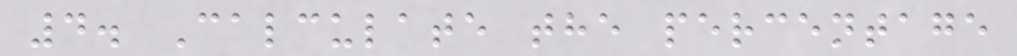4. Calculate the percentage
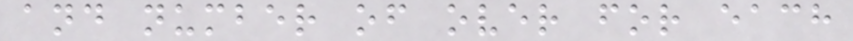and number of over for each
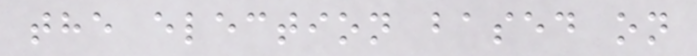the election based on
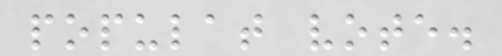populat vote.
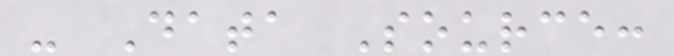- Data Source:
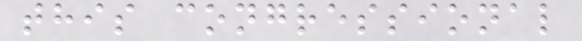this congressional
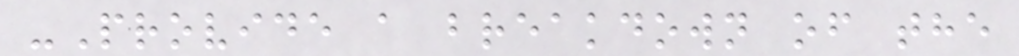-Provide a breakdown of the
